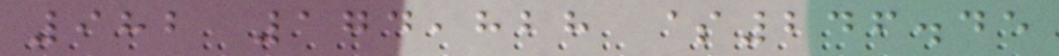982 174,828 $246.45
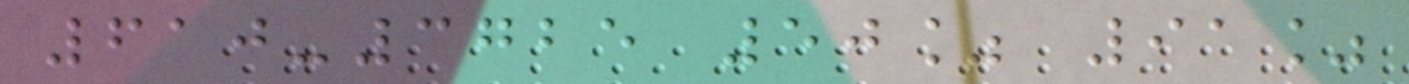610-3725 50% 91%
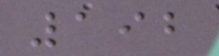192
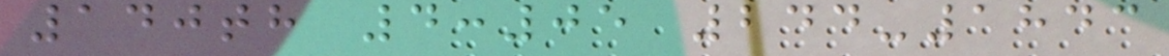140th 4:05 244-1843
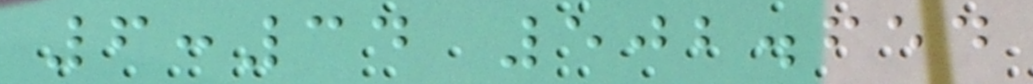6:34 502.654
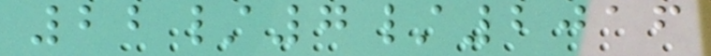22/7/2016
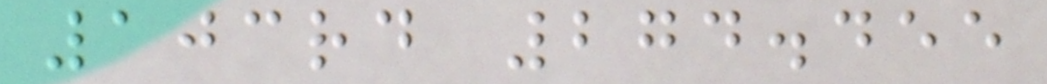103rd 274.455
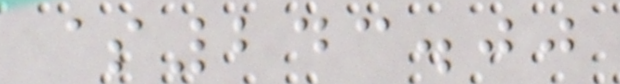$243.00
